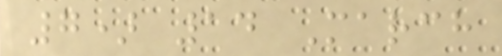7) 14 March
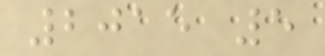2015 5
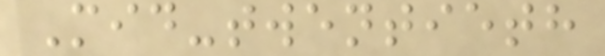Mid-twentieth
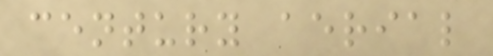century aerial
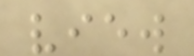view
